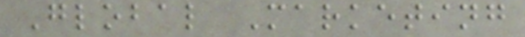Global Marketing
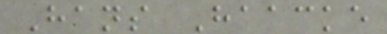Hans Haacke
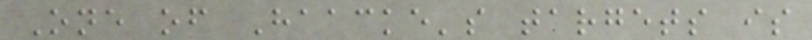One of Haacke's targets is
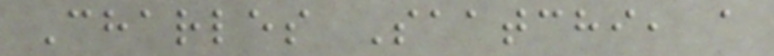Charles Saatchi, a
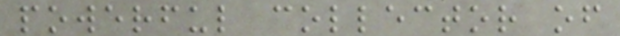powerful collector of
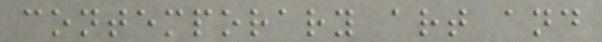contemporary art and
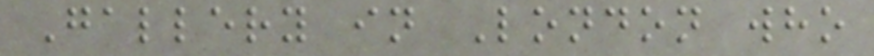Gallery in London who
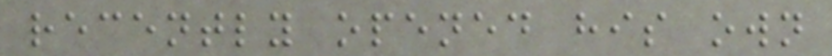recently opened his own
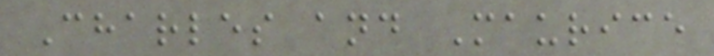Charles and Maurice
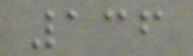136
